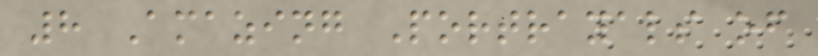8 Amazing Portrayals of
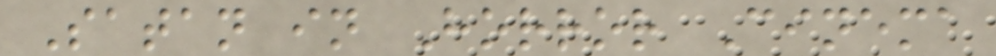Satan in Horror Cinema
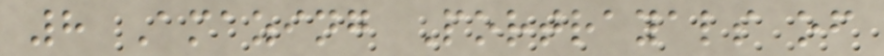8 Amazing Portrayals of
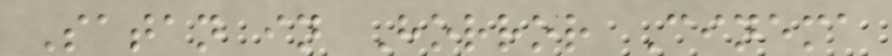Satan in Horror Cinema
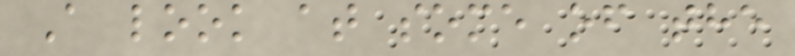A look at some of the
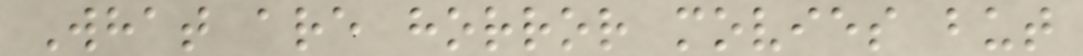What are horror movies but
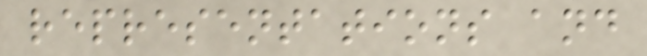representations and
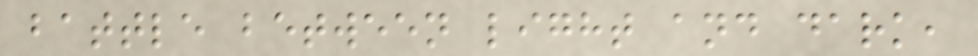battle between light and dark,
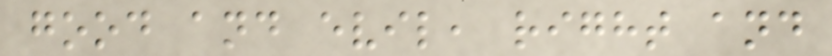good and evil, right and
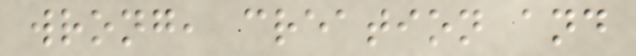wrong, creation and
